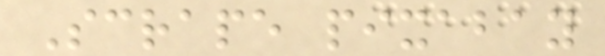Scrape pixabay
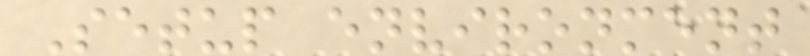Setup environment
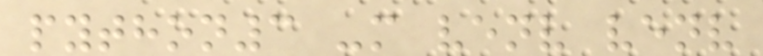python3 -m venv venv
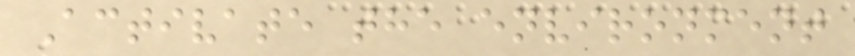Activate the environment
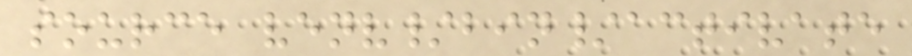source venv/bin/activate
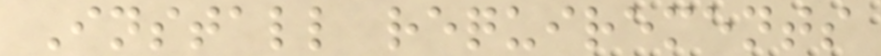Install requirements
